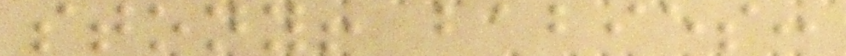stony! babies:
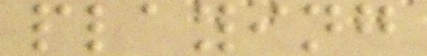playing
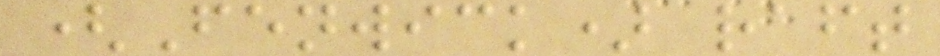(Fenwick) raft
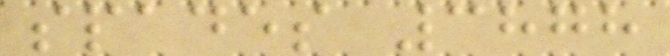spades 3878
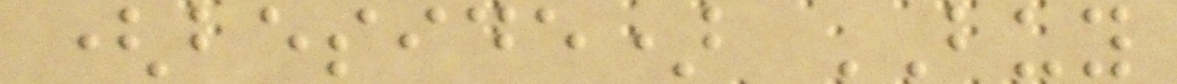(beside) BUY
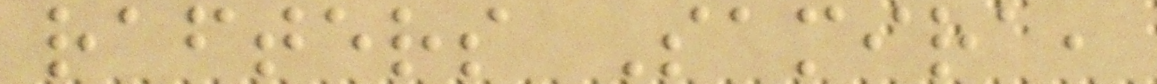rafters Samira,
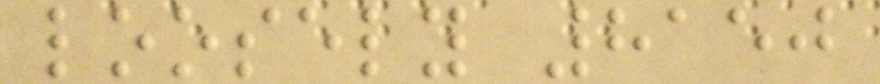loosely 8150
